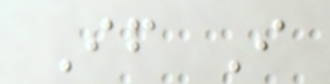If I
